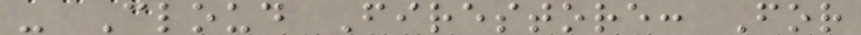- Cloud Firestore: For
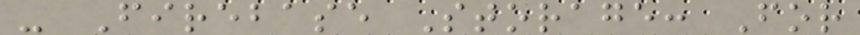- Firebase Storage: For
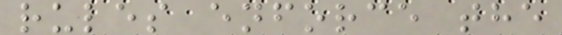rules enforce the
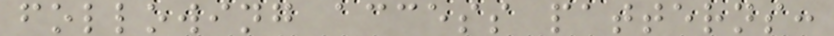following access patterns:
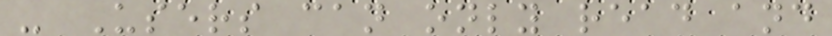- Users can only read and
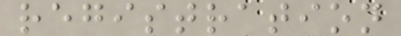registration
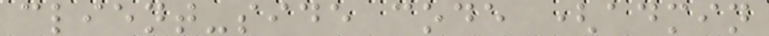client-side code (admin
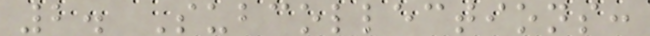2. Subcollections:
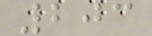203
